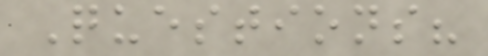Questions?
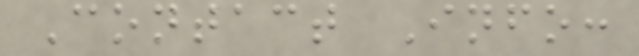Contact Info:
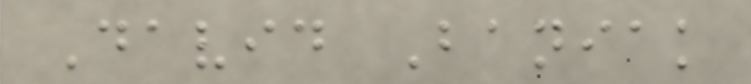David Baniak
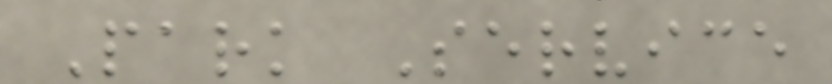Park Service
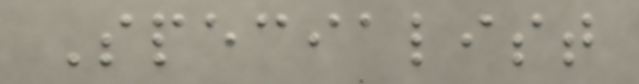Specialist
